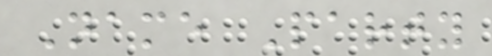Name Party
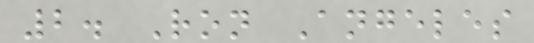2. Ron Angeles
